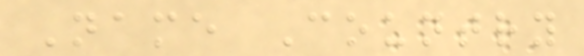Name Country
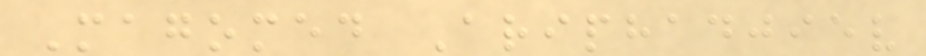Magomed Ariphadjiev
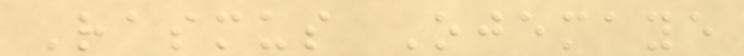Rasmus Ojemaye
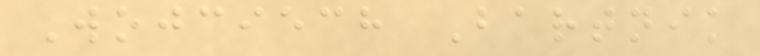Wojciech Bartnik
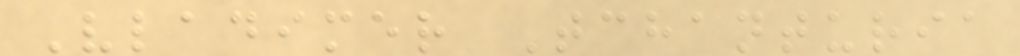Vladimer Tchanturia
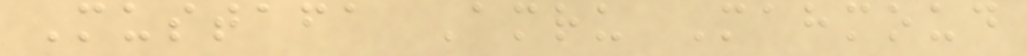Mustafa Amru Mahmoud
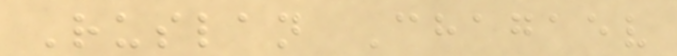Ruslan Chagaev
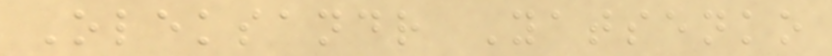Oleksandr Yatsenko
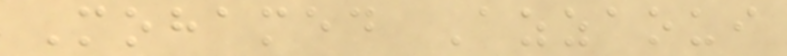Mohamed Azzaoui
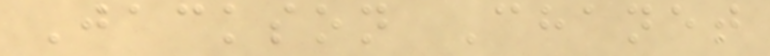Jackson Chanet
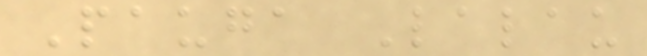Pauga Lalau
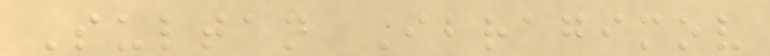Sultan Ibragimov
